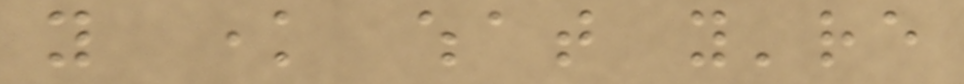you know what you're
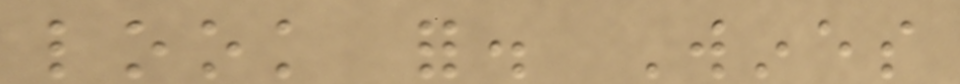look for. Wines
